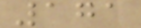171
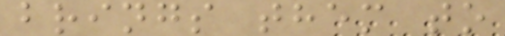brings them to
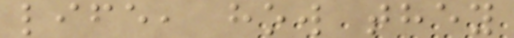life, how they
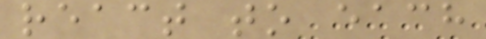react to each
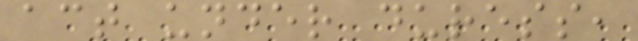act under duress,
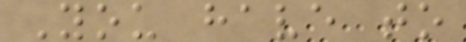You have to
